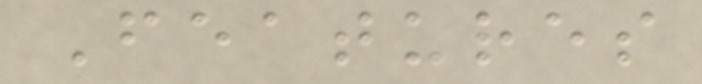Features
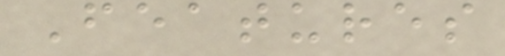Features
